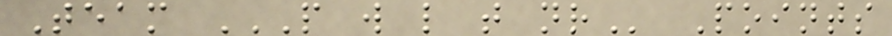Team P W L T NR Points
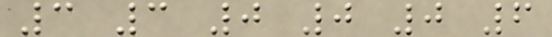3 3 0 0 0 6
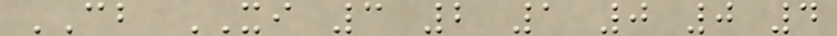CB XI 3 2 1 0 0 4
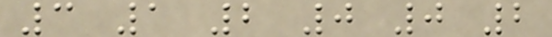3 1 2 0 0 2
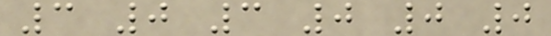3 0 3 0 0 0
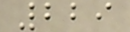229
